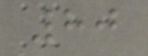80
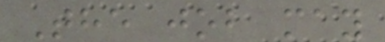The job may
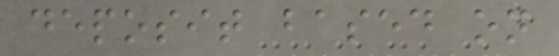deposit based on
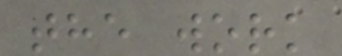the work
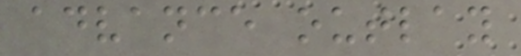advance outlay
